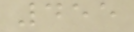455
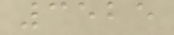3525
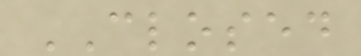CLOSED
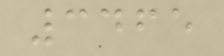3465
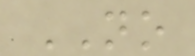NO
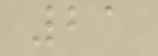21
